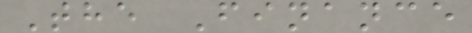The Finance
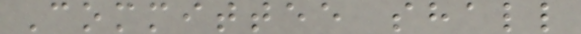Committee shall
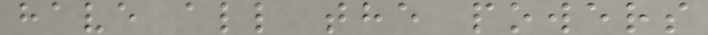have all the powers
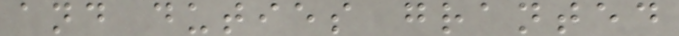and duties granted
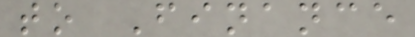to Finance
